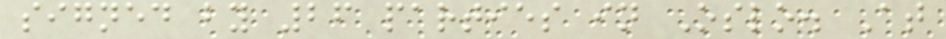signed by 26 parties in Oslo. At
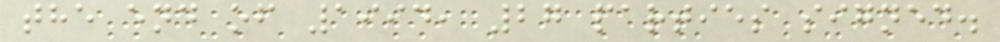the end of 1994, 27 parties signed.
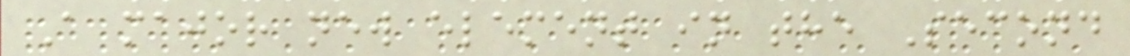A major new element in the Second
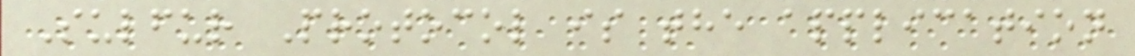Sulfur Protocol is the application
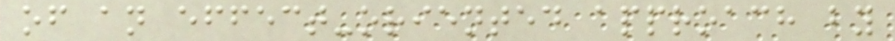of an effect-oriented approach by
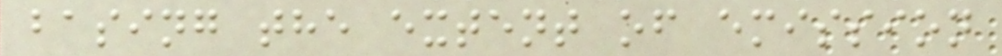basing the extent of emission
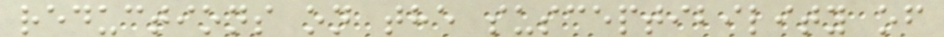reductions on the susceptibility of
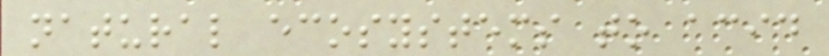natural ecosystems to acid
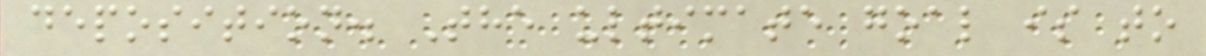deposition. The ultimate goal is to
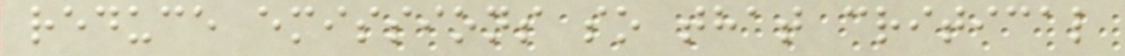reduce emissions so that critical
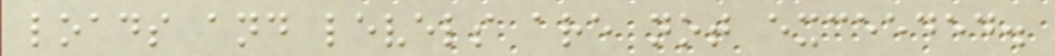loads and levels are not exceeded.
